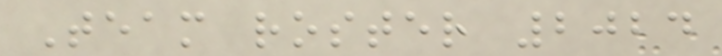Team roster 2024
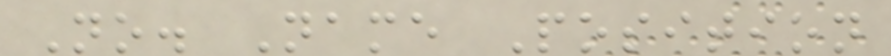No. Name Position
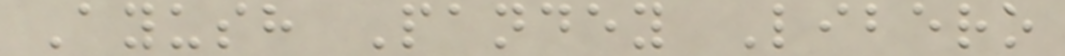Ayush Pandey Libero
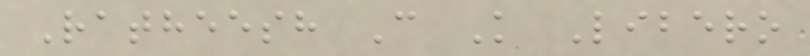Ratheesh C K Libero
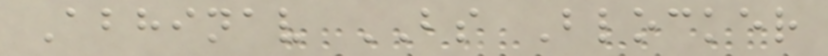Abhinav BS Blocker
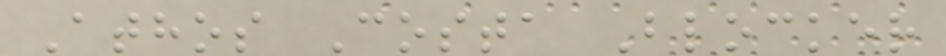Athos Costa Blocker
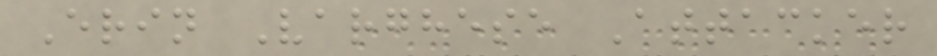Erin Varghese Attacker
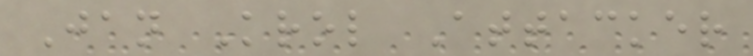Jan Krol Attacker
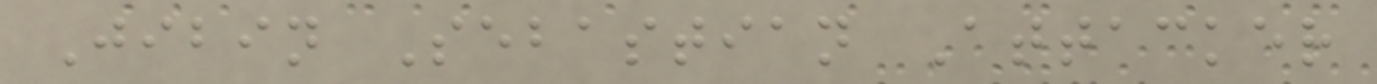Jibin Sebastian Attacker
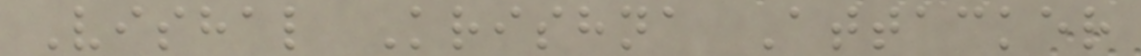Vishal Krishna Attacker
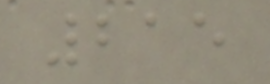215
